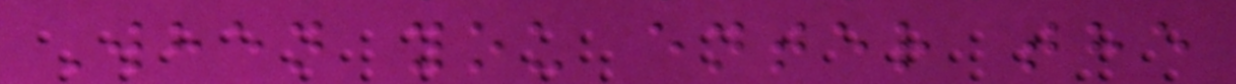When you enter the
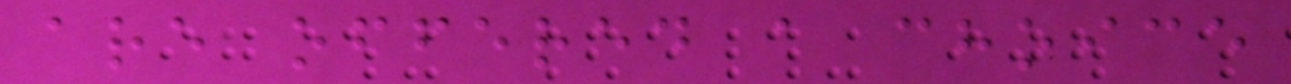are offered a choice
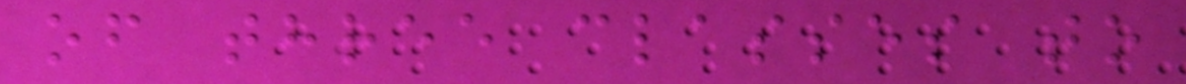of three classes to
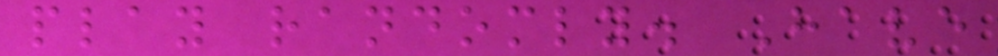play randomly. Have
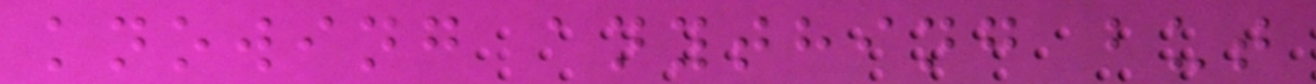knowing anything but
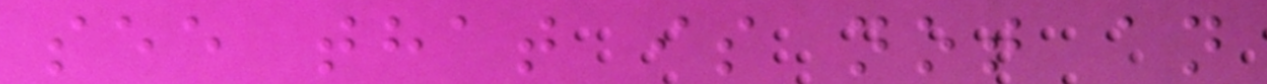see that is not an
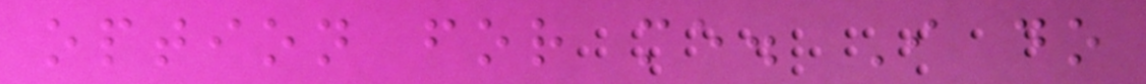option for me. I do
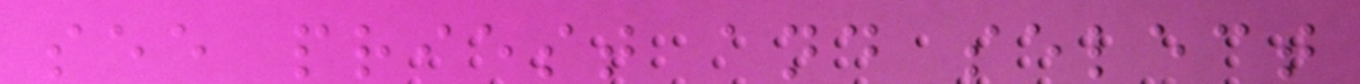see priest and select
